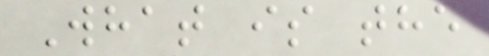What is the
